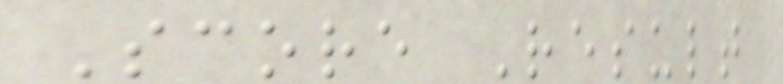Score Result
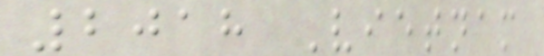2018 Vietnam
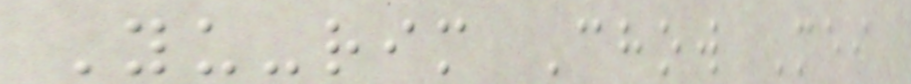Yu-rim Chow Mei
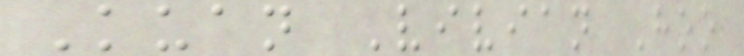Kuan Vivian Hoo
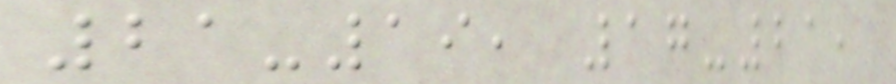21-19, 17-21,
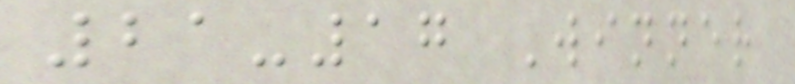21-17 Winner
